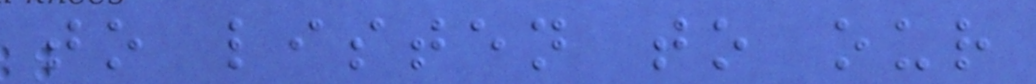to listen to our
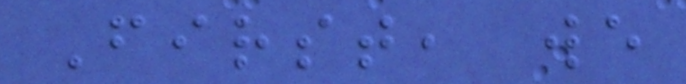First, we
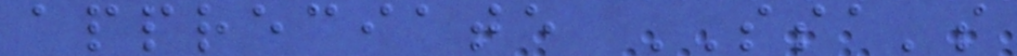appreciate SSA's
